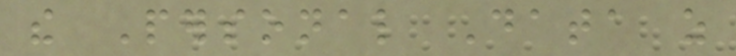the Personal Data as
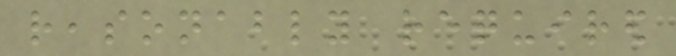reasonably required
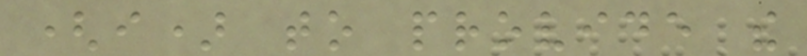(i) to provide the
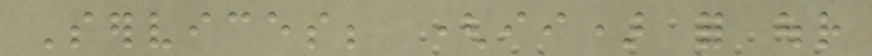Services; (ii) for our
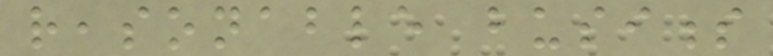reasonable business
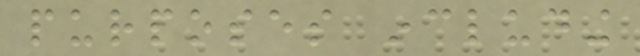purposes including
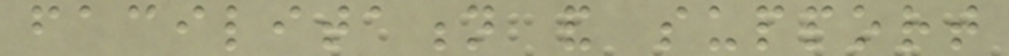facilitation and support
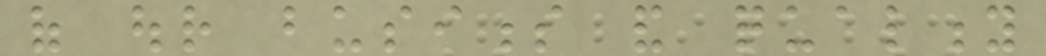of our business and quality
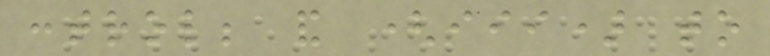control; and (iii) to
